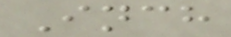Inch
